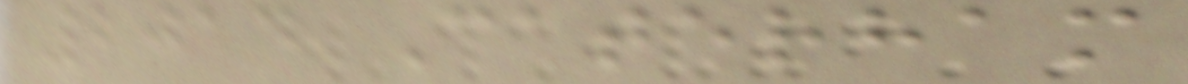2014 Caterham
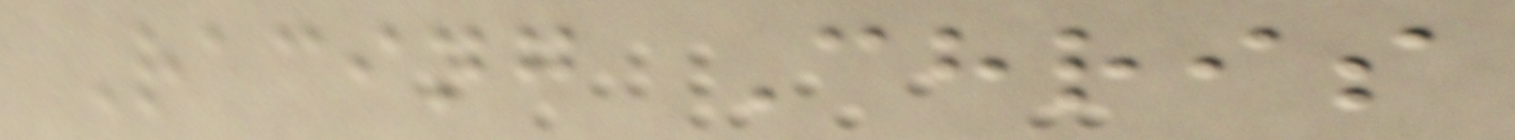Racing Chris
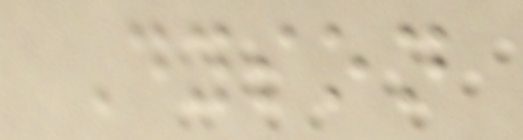Dyson
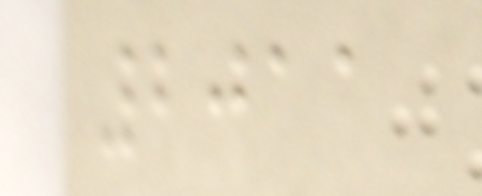2011
